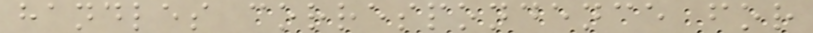handles correspondence for
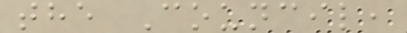the Council,
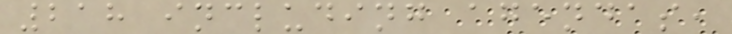218 including agendas,
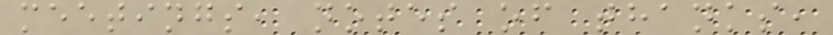meetings, notes of thanks,
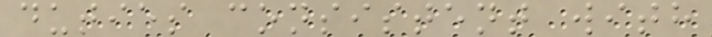duties consistent with
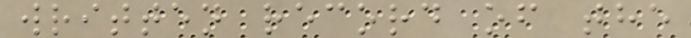written record of the
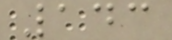143
